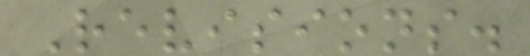Revisions.
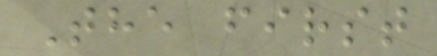The first
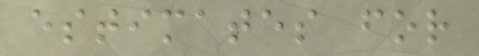estimates for
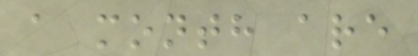a month are
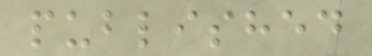published
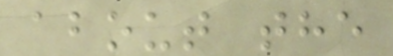about the
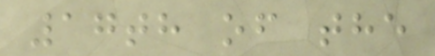17th of the
